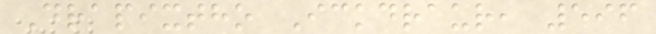Drapixtho Ickdraur, 596
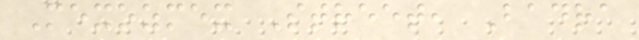Mexozmex Street, Badra
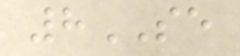8SE
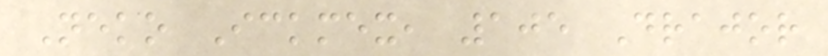Neko Ickmex, 105 Drajor
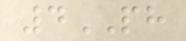4PH
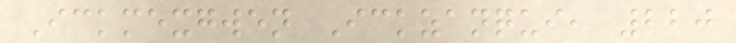Ickmexgwen Ickzanqui, 220
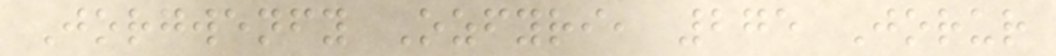Jorgwenfy Ozfyri, 275 Jorur
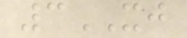3XJ
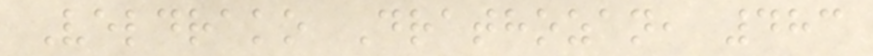Veldrako Drathozan, 483
